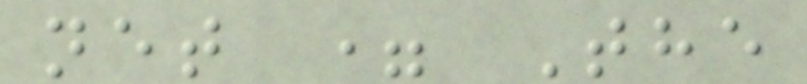net = The
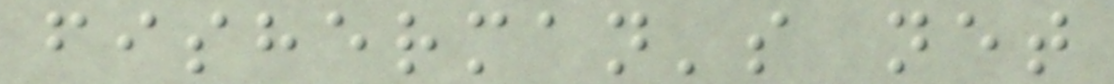fisherman's net
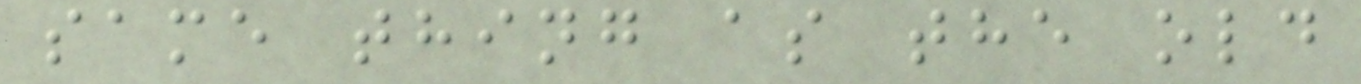same thing as the old
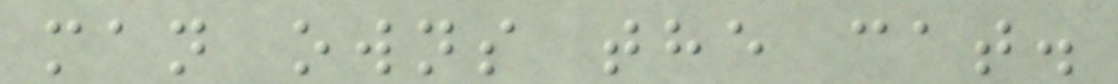man owns the cat.
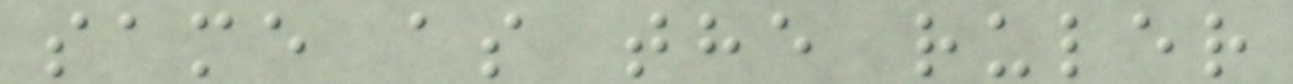same as the ruler
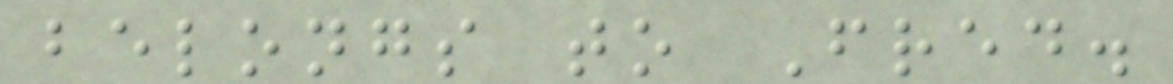belongs to Fred.
